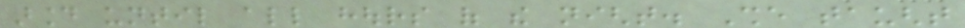around until all hours of the night. She taught
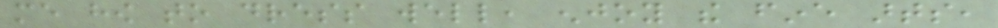me how to dress well, enjoy the fine arts,
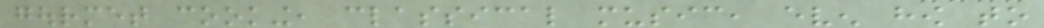gourmet cooking, classical music, even how to
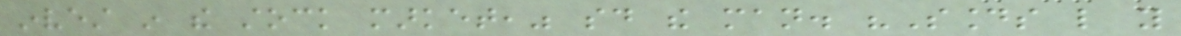invest in the stock market," said the man. "Sounds like you
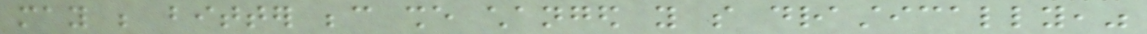may be bitter because she changed you so drastically,"
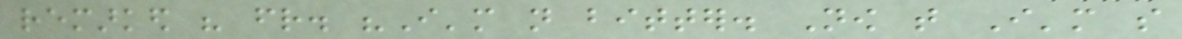remarked his friend. "I'm not bitter. Now that I'm so
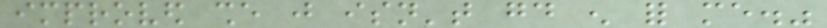improved she just isn't good enough for me."
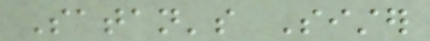Satan's Sister
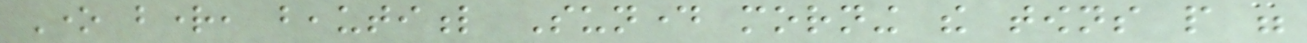One bright, beautiful Sunday morning the towns people were
